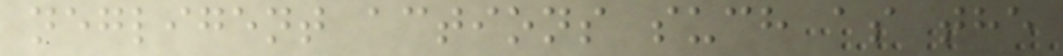negligent actions such as the
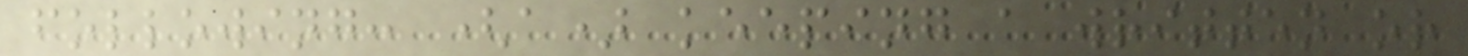following: (a) keeping a written or
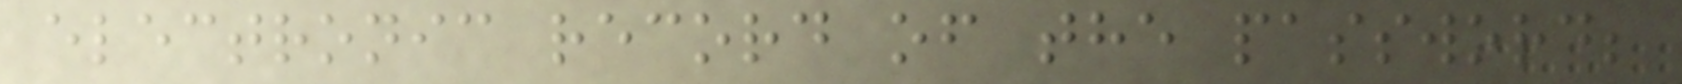electronic record of the password;
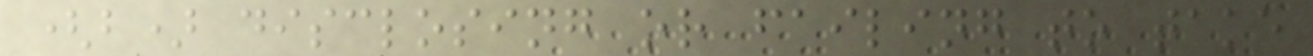(b) disclosing or failing to take
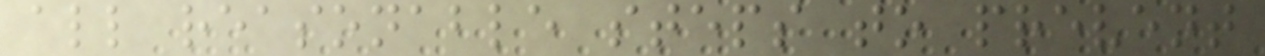all reasonable steps to prevent
